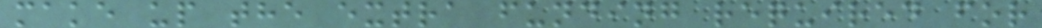make up the extra funding required for
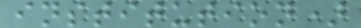institution)
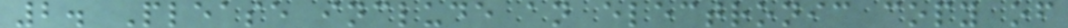2. Please include an electronic copy of
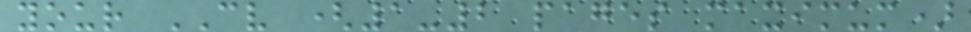your CV (1-2 pages maximum)
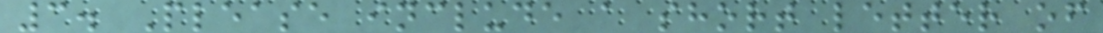3. Please include a short letter of
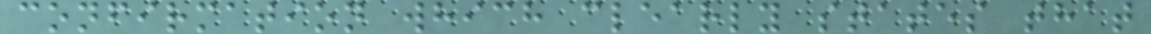confirmation which clearly states that
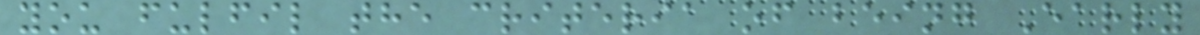you fulfil the criteria of being Early
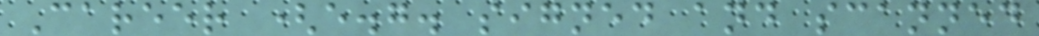Career (e.g. signed and scanned
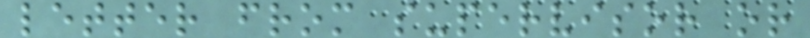letter from supervisor or
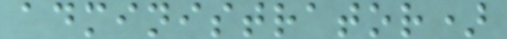administrator)
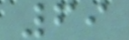69
